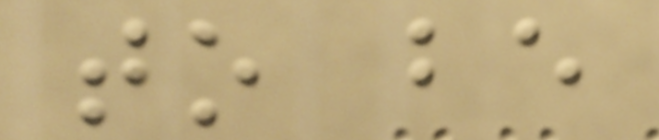to be
